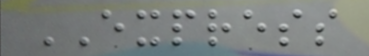EXPRESS
